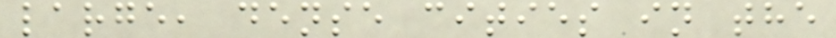large, dense cities in the
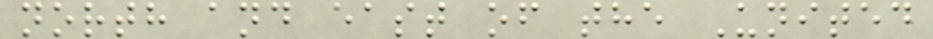north and east of the United
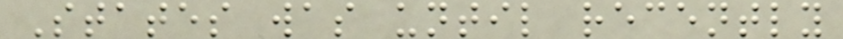States was until recently
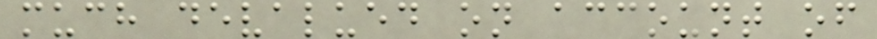much devalued on account of
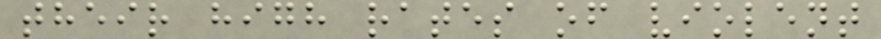their high rates of violent
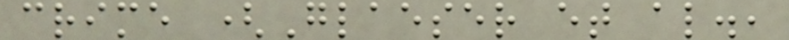crime (Glaeser et al.,
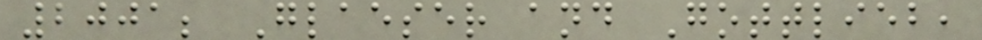2001; Glaeser and Gottlieb,
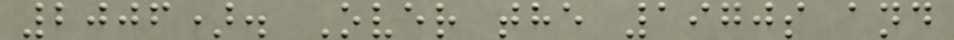2006). Over the 1970s and
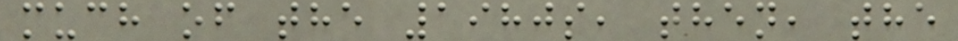much of the 1980s, then, the
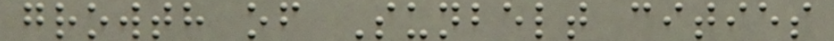growth of Sunbelt cities
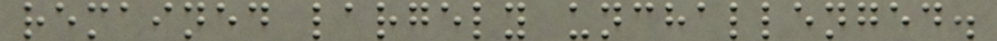remained largely unchallenged.
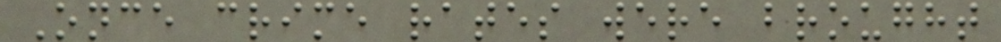Once crime rates were brought
